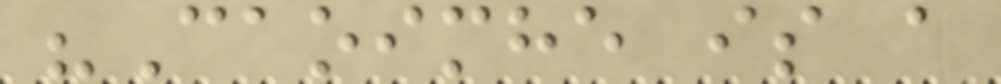"Caoimhe is a
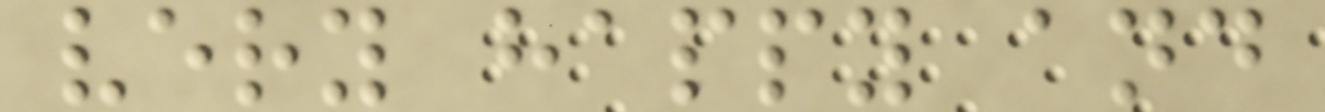very happy and
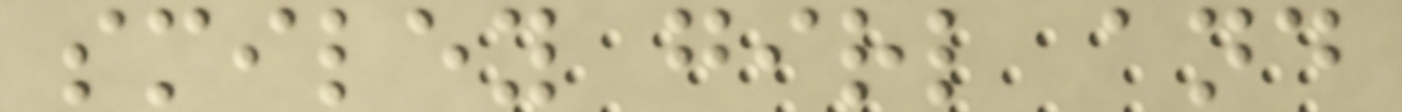smiley girl and
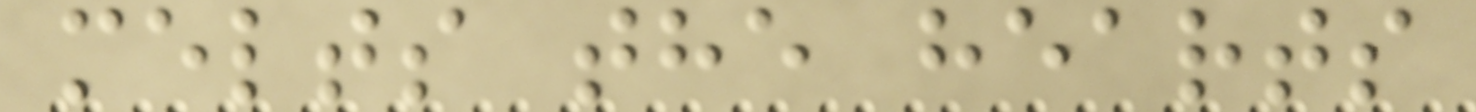melts the hearts
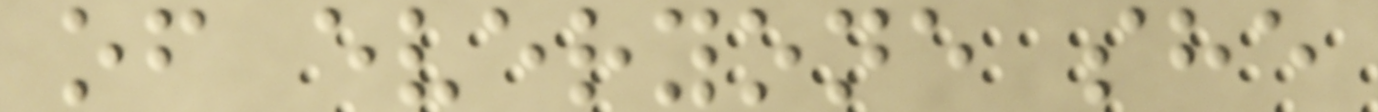of everyone she
